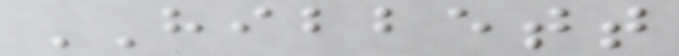HIBBETT
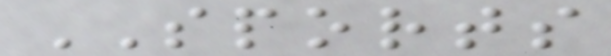SPORTS
